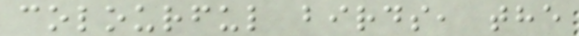colourful birds, the
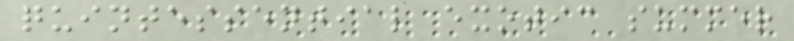quintessential exotic summer
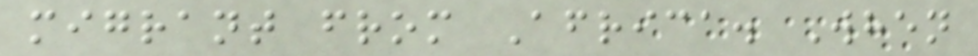migrant from Africa. When
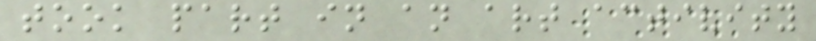took part in an art activity
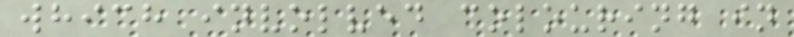which involved colouring in
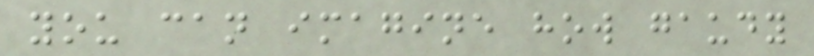you can imagine how gaudy
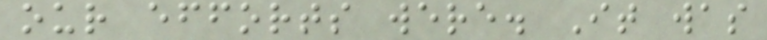our efforts were. It was
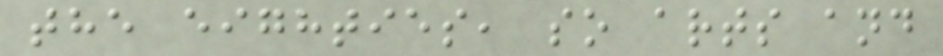the eighties, so arts and
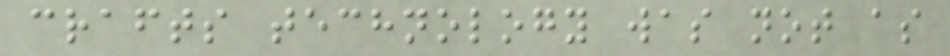crafts technology was not as
